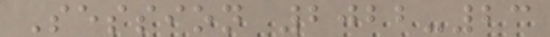Session 2022-23
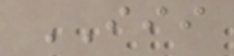III
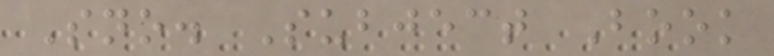Sno. Subject Book
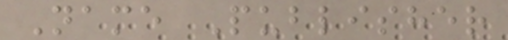Name Publisher
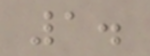1.
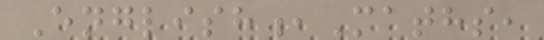English,Maths,
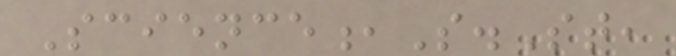Science,S.St,
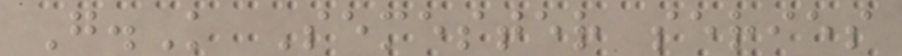G.K Semester series
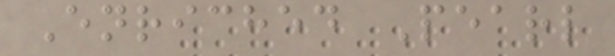Enriched Pearl
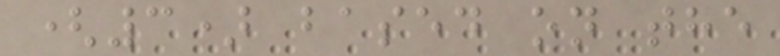(3) based on the
